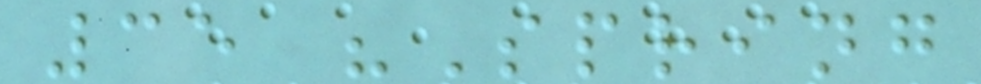35 "Spring
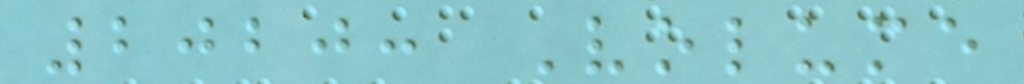2020: Volume
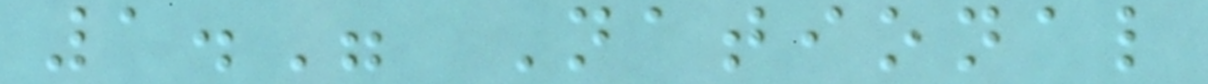1." National
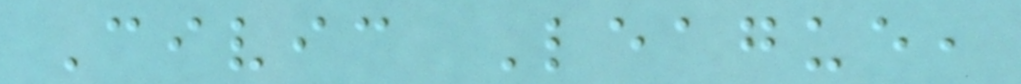Civic League,
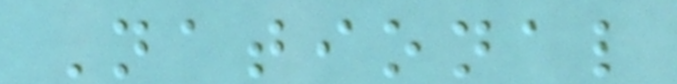National
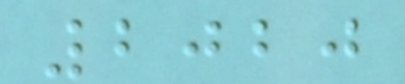2020
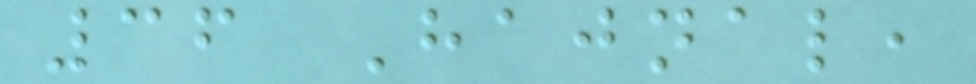36 Hajnal,
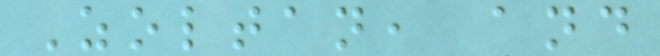Zoltan, and
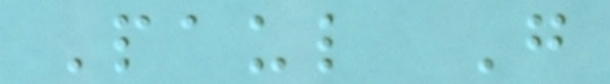Paul G
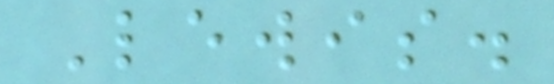Lewis.
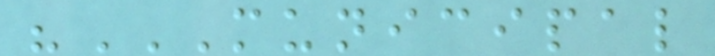"MUNICIPAL
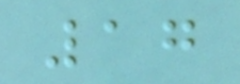17
